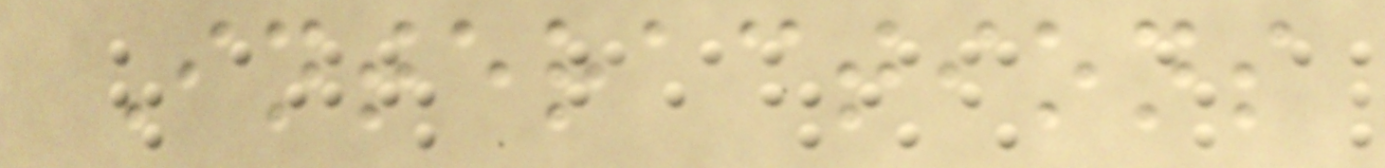Interactions
